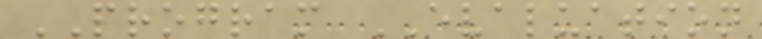PROGRAM EVALUATION
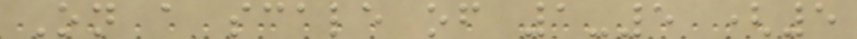On a scale of 1-5 (5
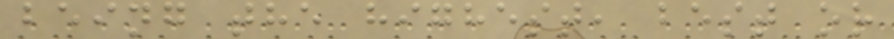being the highest, best or
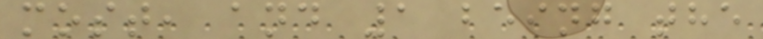most, and 1 being the
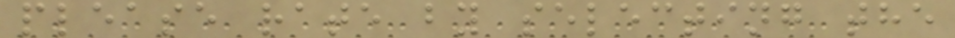please rate by selecting the
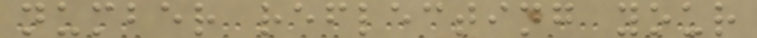number reflecting your
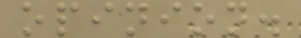opinion.
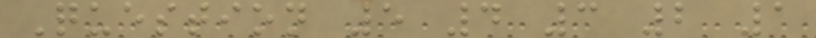Question 5 4 3 2 1
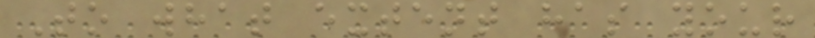To what extent has your
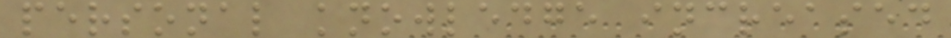personal knowledge increased
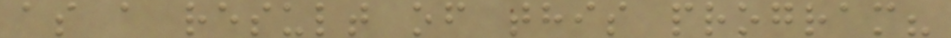as a result of this program?
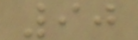90
